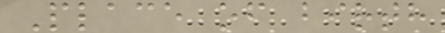Place of birth
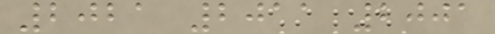2021 2011 2001
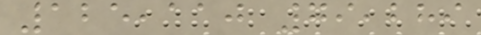125,110 79,289
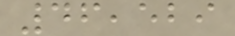46,529
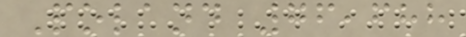Poland 76,688
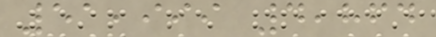51,999 4,864
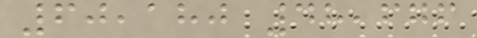60,180 48,676
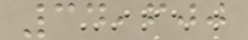34,600
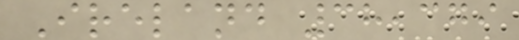Ireland 38,379
